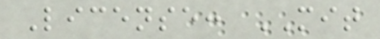License: MIT
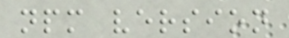npm version
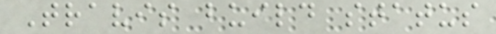Travis build status
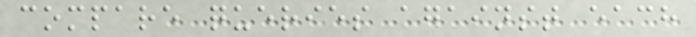compare queries against each
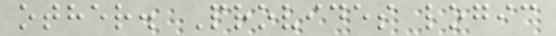other. Provides logic
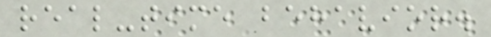real-time behavior.
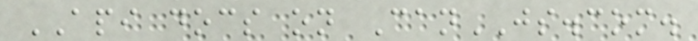API docs on CanJS.com.
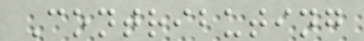Contributing
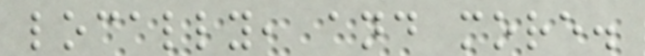locally, and more.
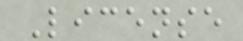License
